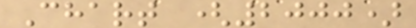Chart (2000)
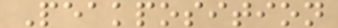Peakposition
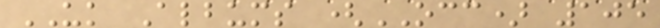UK Albums (OCC) 105
